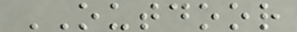OUTDOOR
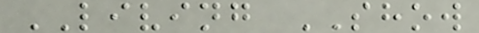LIVING SHOW
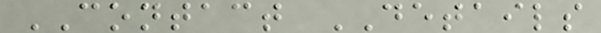CONTACT DETAILS
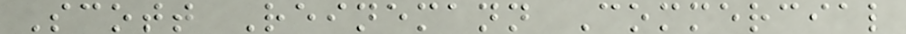Scott Reinemann Commercial
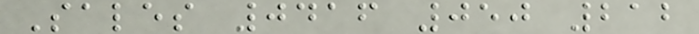Sales 0416 050 212
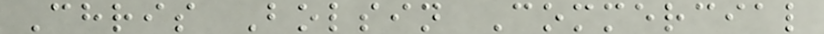Chris Bolsin Commercial
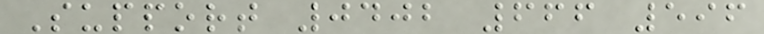Support 0402 666 596
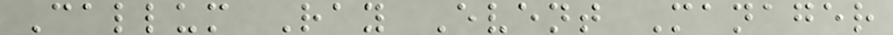Callum Ray Event Manager
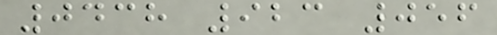0438 923 056
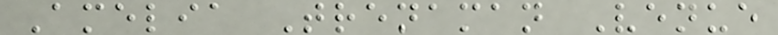Amelia Trenaman Venue
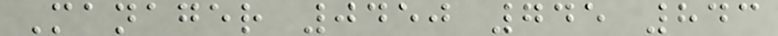Manager 0450 745 843
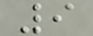9
